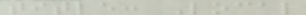title: Local
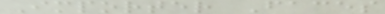Importer Faces
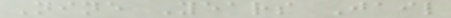Nine Years Jail
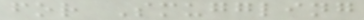for Smuggling
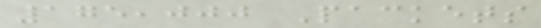175,000 Packets
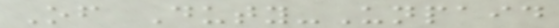Of Duty-Unpaid
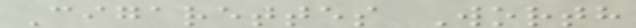Cigarettes Worth
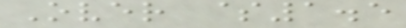Over $1.5
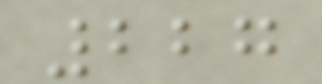227
